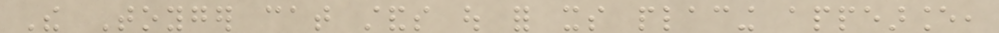The Toyger cat stands out for its placing appearance,
